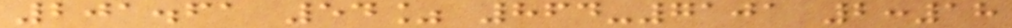201.61 54% 864-7101 2:18
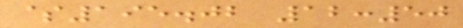$195.02 12:50
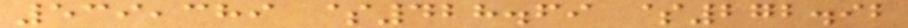539,389 $428.69 $272.92
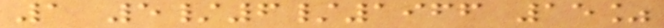1 5/6/1966 15%
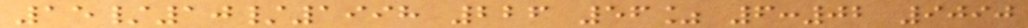15/10/1998 226 56% 6:02 9090
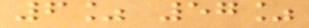6% 57%
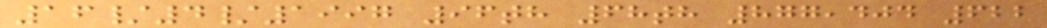16/4/1997 96th 68th 877,404 622
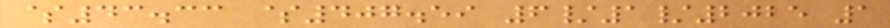$43.33 $407.59 6/1/2025 1
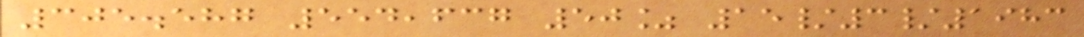305.587 554,637 50% 15/3/1983
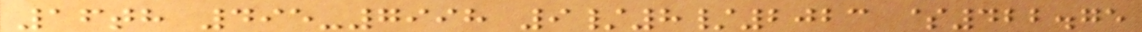16th 495-7998 9/8/2023 $422.75
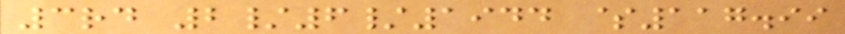3rd 2/6/1944 $117.99
